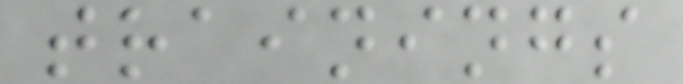trainings
